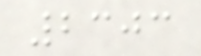2303
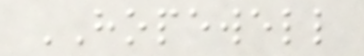HOPEWELL
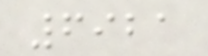6921
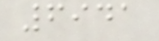6941
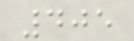405
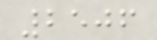2506
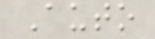Auto
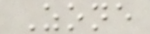Zone
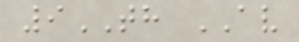9TH AV
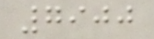7900
